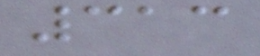313
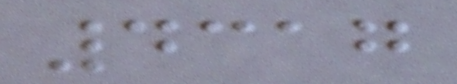4317
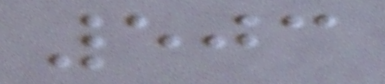503
